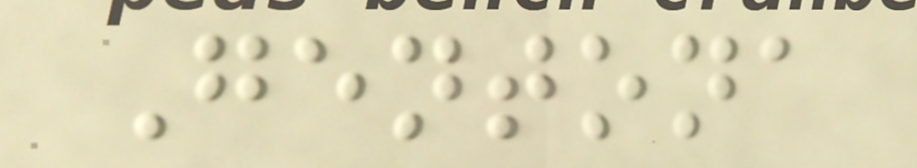Gentona
